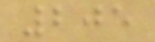205
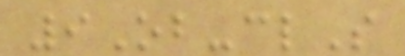9Ob-clS
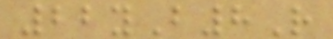22yB8R
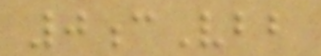0cVbb
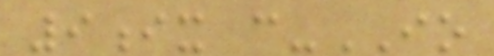9ix c-IO
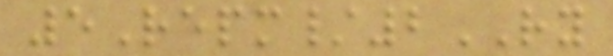5Repm/2RY
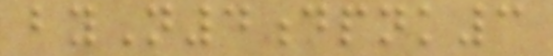byN4dpnk3
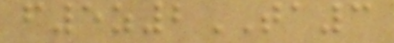f5z2TA3
